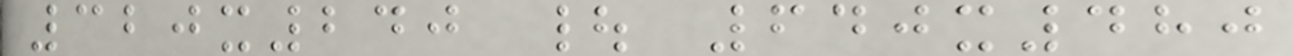320x240 | 640x480
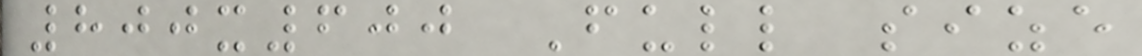800x600 Full size
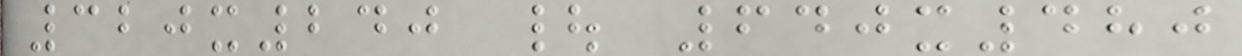320x240 | 640x480
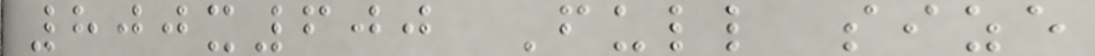800x600 Full size
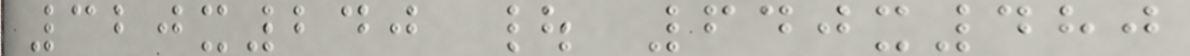320x240 | 640x480
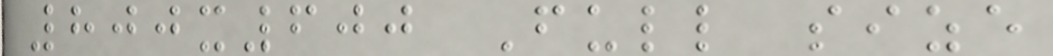800x600 Full size
